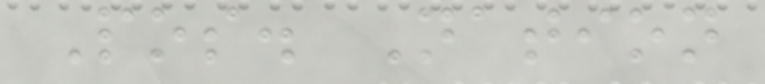Pos. Nation
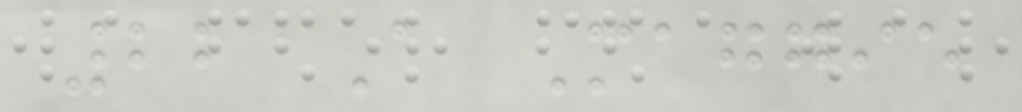22 A Maggie
